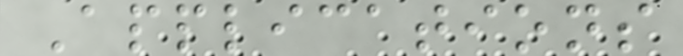Applications
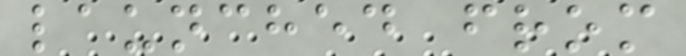launched from
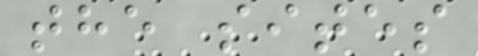the sites
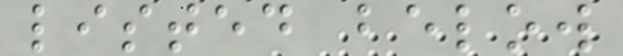listed below
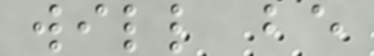will be
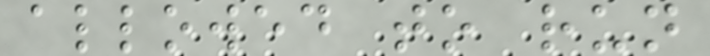allowed to run
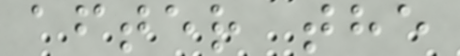after the
